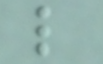l
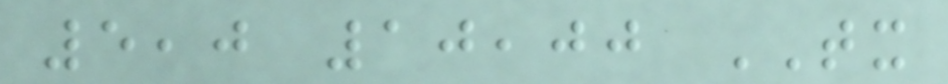5,0 10,00 TX
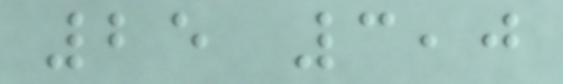25 3,0
